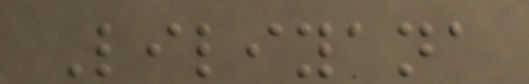Liliyana
